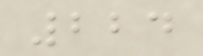224
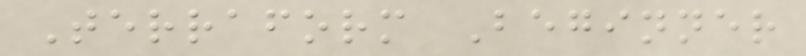Terraform Beginner
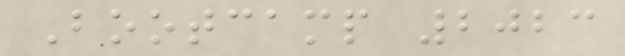Bootcamp 2023
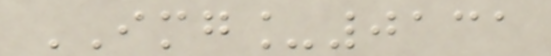IMG_0131
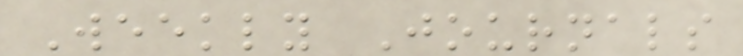Weekly Journals
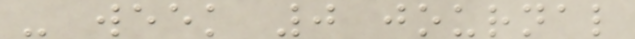- week 0 journal
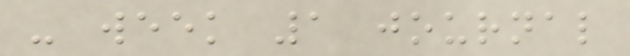- week 1 journal
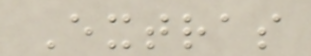Extras
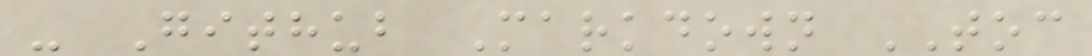- Github Markdown TOC
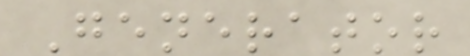Generator
